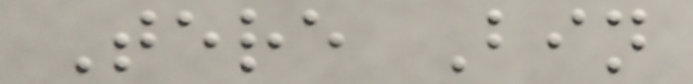Tere Bin
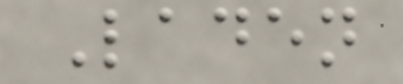Laden
